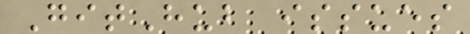GitHub issues
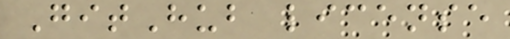GitHub license
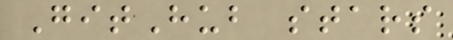GitHub stars
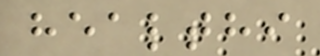healthi
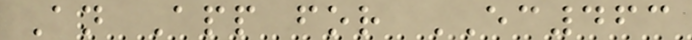An App for EC463
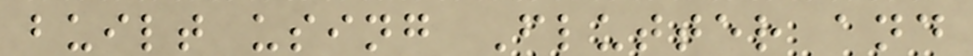built using Flutter and
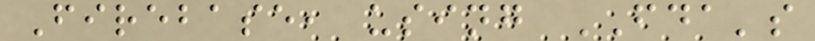Firebase, using FDA's
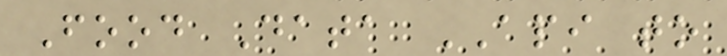Food Data API to
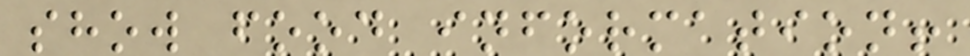show food information!
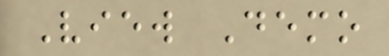View Demo
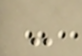-
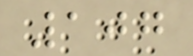107
